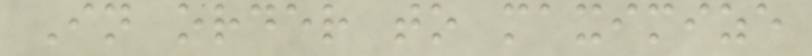In order to maximize
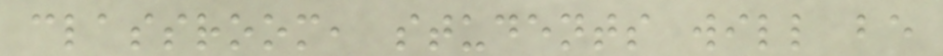classroom, students will be
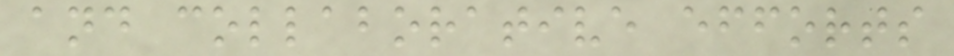and collaborative efforts
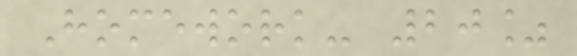Homework- 20%
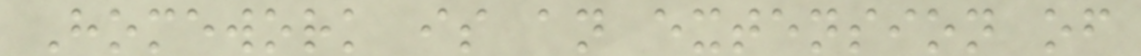Homework is an extension of
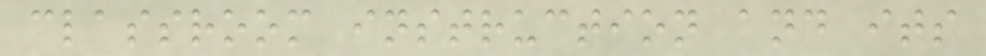classroom instruction and its
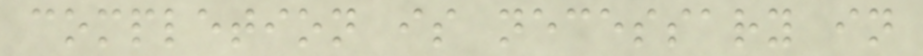completion is necessary in
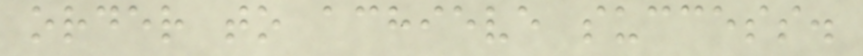order to achieve success.
